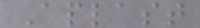Aplast
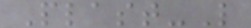Plast-L
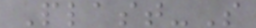Plast-S
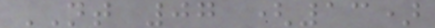NT 07 (13)
